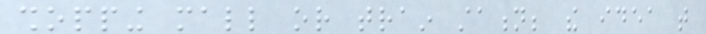shopping mall or train station; the idea that
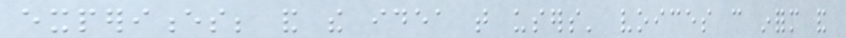experiences; and the idea that users' voices can inform and
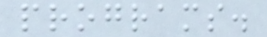programs.
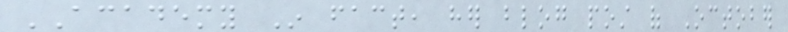ACADEMY In fact, her blog post of October
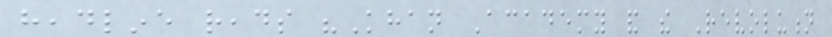headline reads "Khan Academy and the Revolution
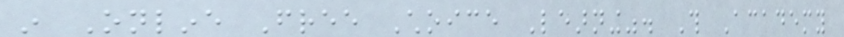in Online Free Choice Learning". This Academy
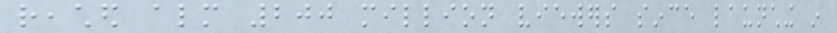reached almost 200 million viewers since launching in
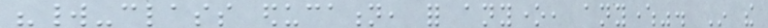"world-class education, for anyone, anywhere". In the
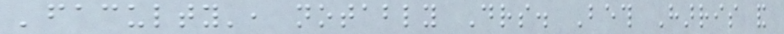'faculty', notably Drs. Beth Harris and
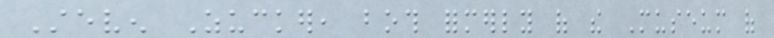Steven Zucker, both formerly of the Museum of
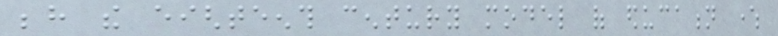behind the eighteenth century model of education where
